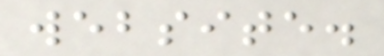website.
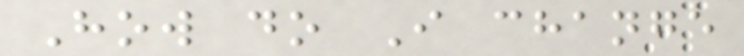How do I change
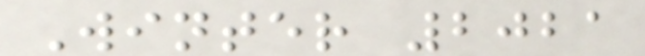Winter 2021
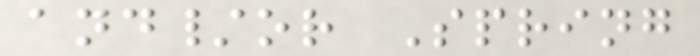and/or Spring
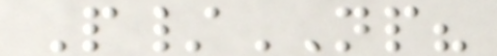P/NP?
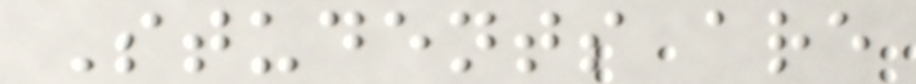Students are
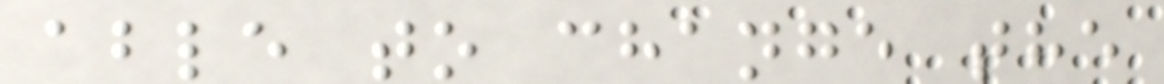able to change the
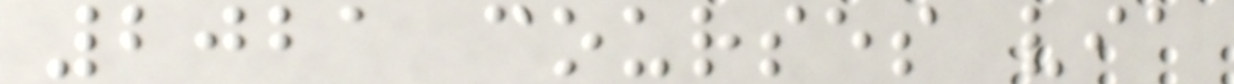2021 courses via
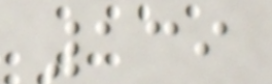139
